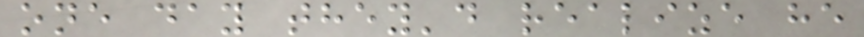one day they'd realize he
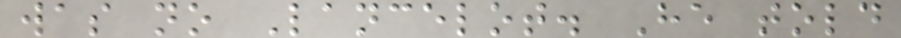was no Lancelot. He told
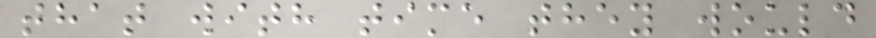that with time they would
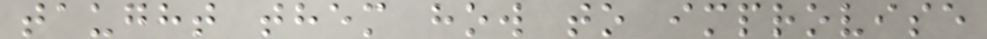taught them how to improvise
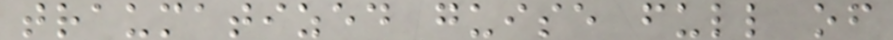traumatized guise full of
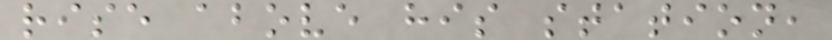rise above his station,
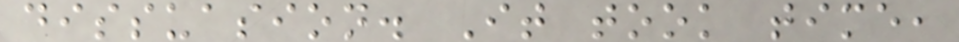dissuasion. It took time,
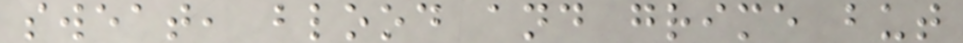sweat, blood and grime but
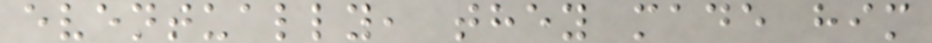eventually, they made him
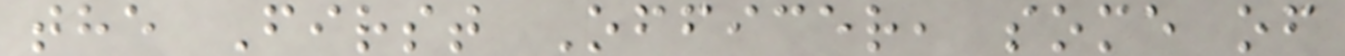the First Officer, some of
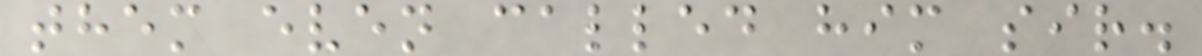them even called him sir.
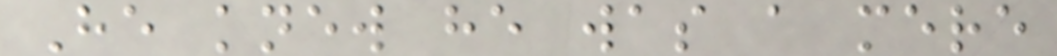He knew he was a mere
